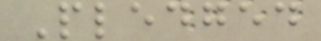Pledged
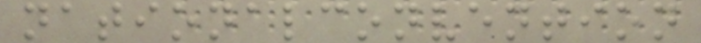nationalconvention
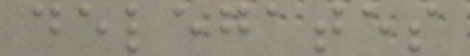delegates
